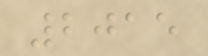2015
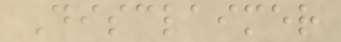Disclaimer
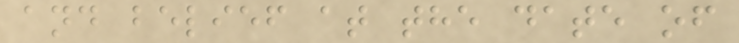and belief at the date of
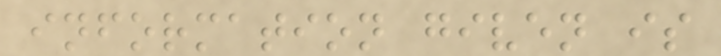information given is
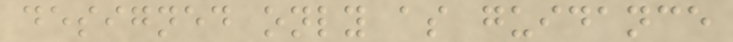designed only as guidance
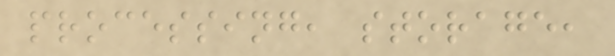processing, storage,
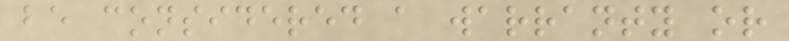be considered a warranty or
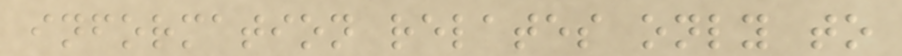information relates only to
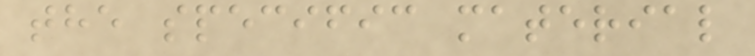the specific material
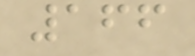166
